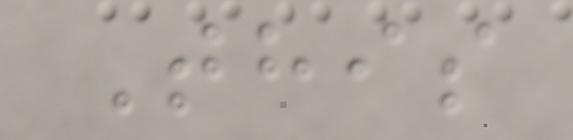This
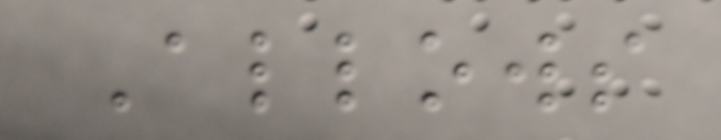Allows
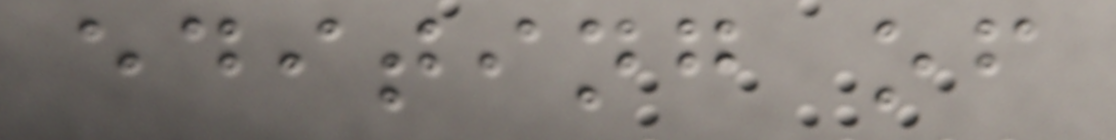editing of
